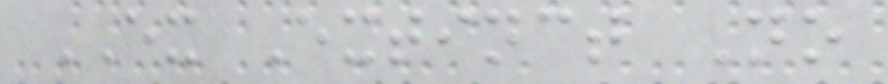EX Extinct No
